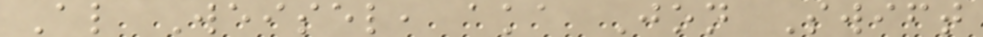Al Weisel, aka Jon Swift
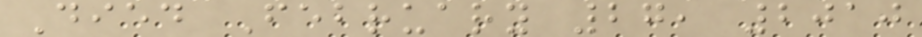Died February 27, 2010
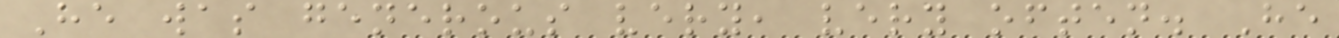He was generous very, very often. He
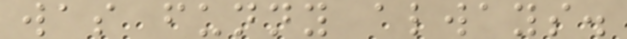was funny always.
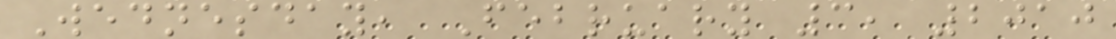Wednesday, February 3, 2010
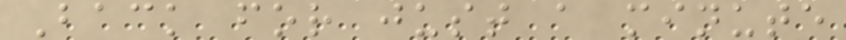Back for just a minute
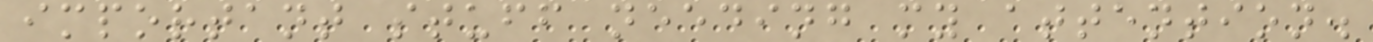important stuff needing my attention.
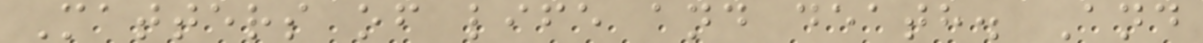Matters of life and death. And
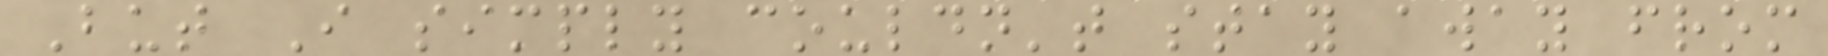But I simply couldn't stay away from
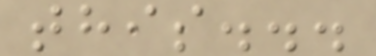this...
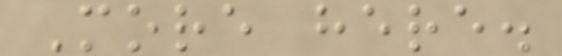More here.
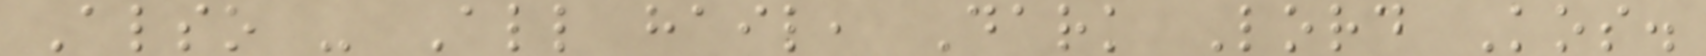Also - All hail, Dark Lord Kos.
